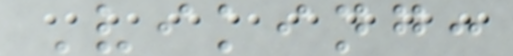Viking:
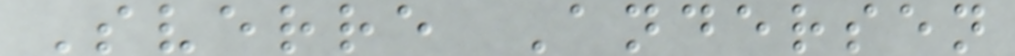Sverre Andersen
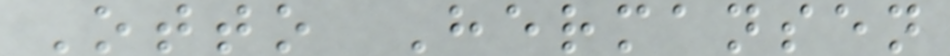Otto Hermansen
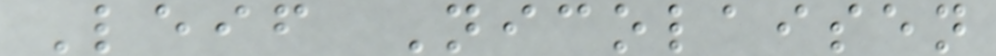Leif Nicolaisen
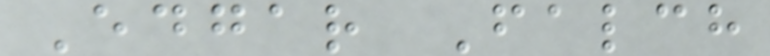Edgar Falch
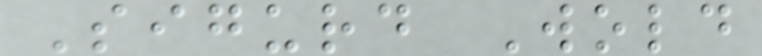Sigurd Wold
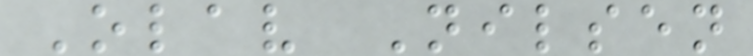Olav Nilsen
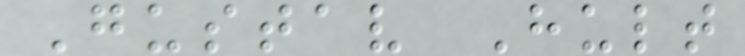Gustav Hult
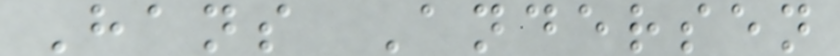Hans Andersen
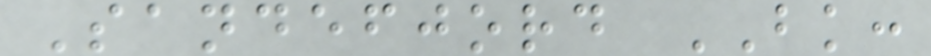Sandefjord BK:
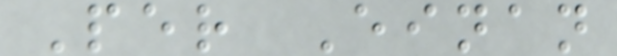Per Einan
